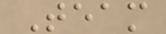Team
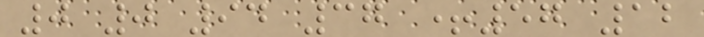0 0 94 37 +57 12
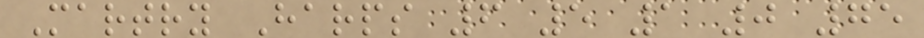Martry Harps 6 5 1 0 75
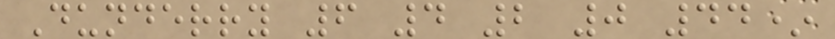Dunderry 6 4 2 0 44*
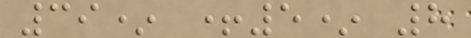39* +5* 8
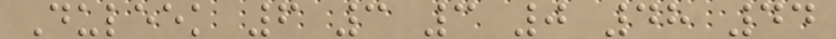Duleek 6 3 3 0 48 44
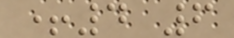+4 6
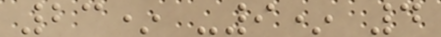23* -9* 4
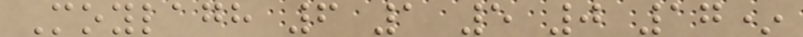Moylagh 6 1 5 0 17*
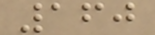160
